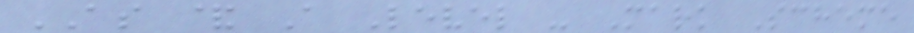AS & A Level - Mark Scheme
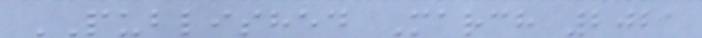PUBLISHED March 2021
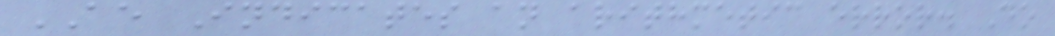AE Indicates an arithmetic error. Do
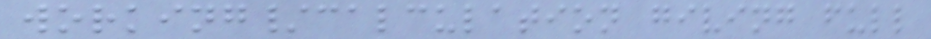working/calculation giving full
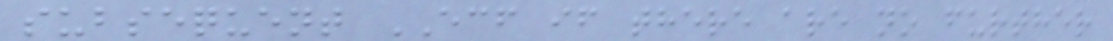subsequent ECF if there are no further
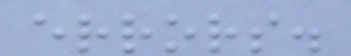errors.
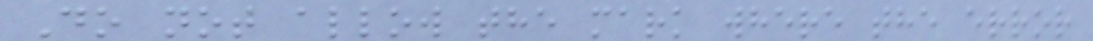Do not allow the mark where the error
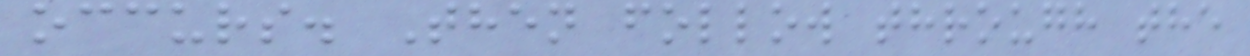occurs. Then follow through the
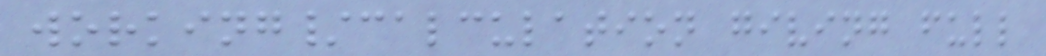working/calculation giving full
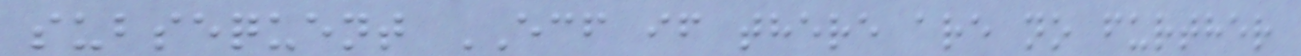subsequent ECF if there are no further
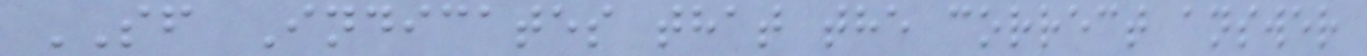SF Indicates that the correct answer
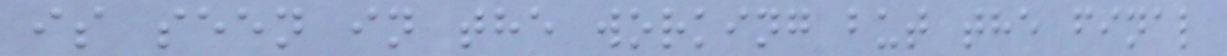is seen in the working but the final
